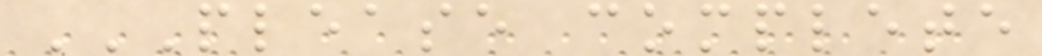PLEASE COMPLETE
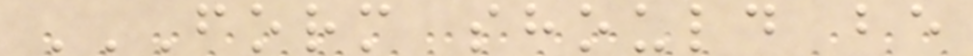FORM SHOULD BE
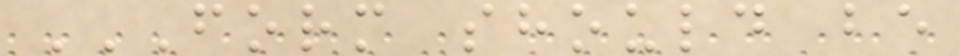FORM SHOULD BE
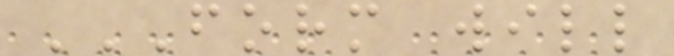FORM WILL
